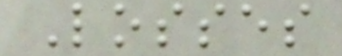Losses
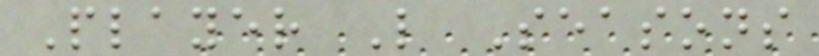Player L Seasons
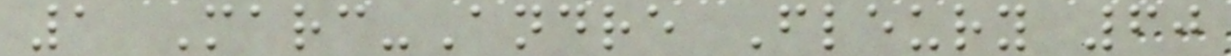1 Marc-Andre Fleury 60
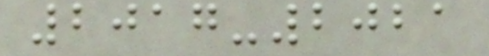2017-2021
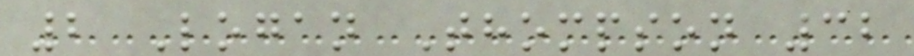2 Logan Thompson 32
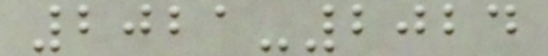2021-2024
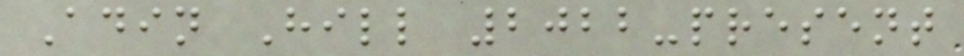Adin Hill 2022-present
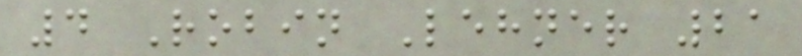4 Robin Lehner 21
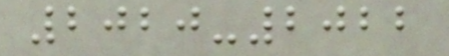2020-2022
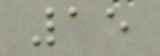15
